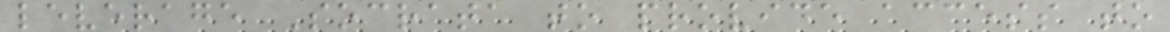leverage Socrata to provide access to
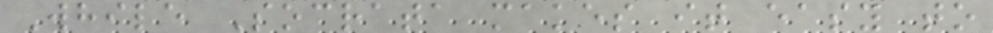While Socrata makes it easy to
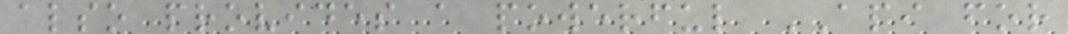also provides a powerful API for
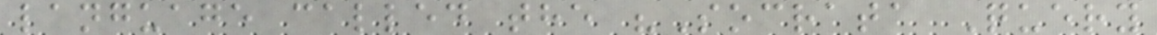language called the "Socrata Query
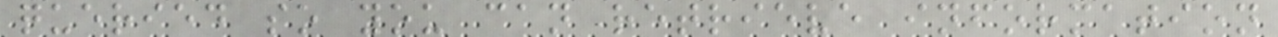queried so you can retrieve information
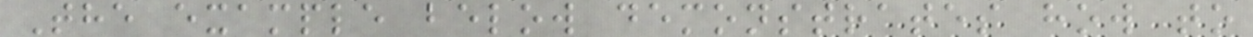The example below demonstrates how to
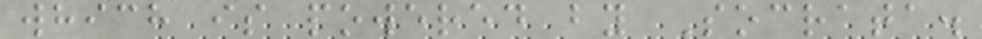which is powered by Socrata.
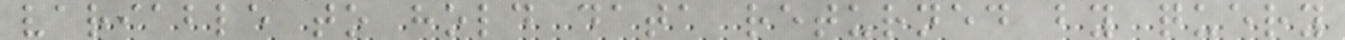variable to hold data returned by query
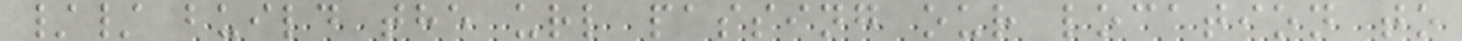// build the url passing our location to
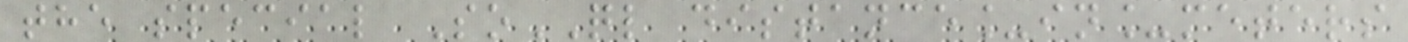the special SoQL distance_in_meters
